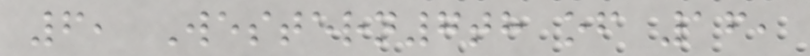6, Western7th of 16,
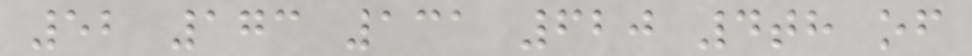52 173 131 620 4th of
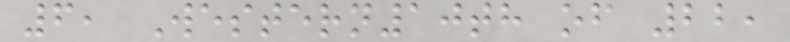6, Western10th of 22,
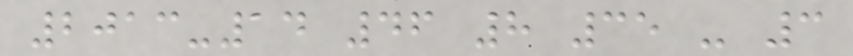2013-14 46 8 35 - 3
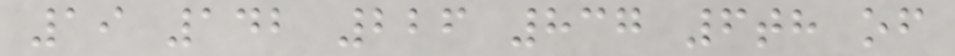19 142 226 837 6th of
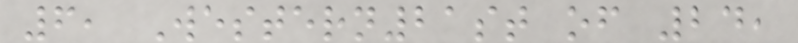6, Western21st of 24,
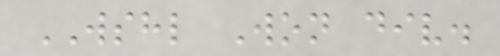WSHL Won div.
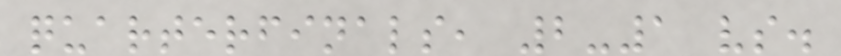quarterfinals, 2-1 vs.
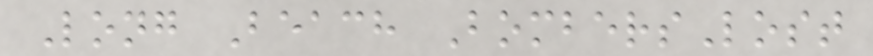Long Beach BombersLost
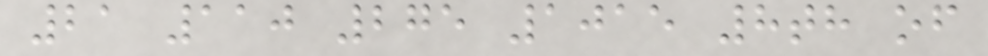21 110 275 1015 8th of
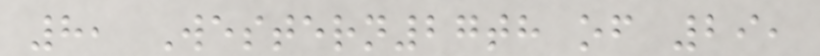8, Western27th of 29,
